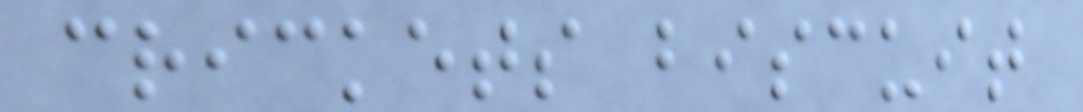crickets biscuit
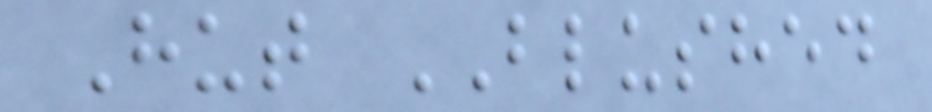Hut BLUSHED
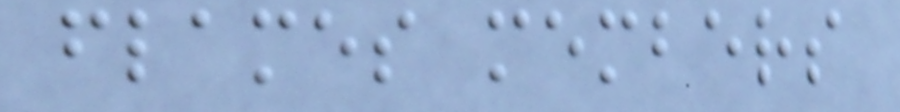flames members
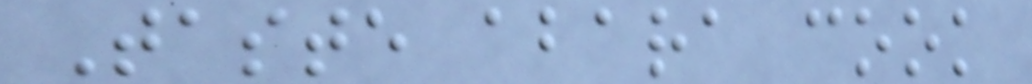Taste abara cook
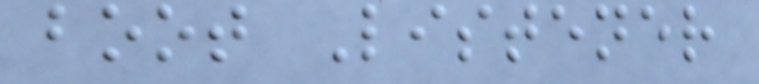boot Listener
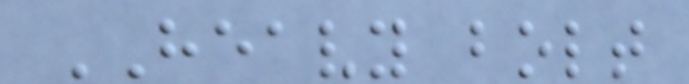HEAVY bolt
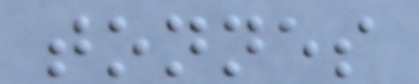tonnes
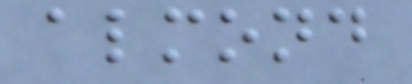almond
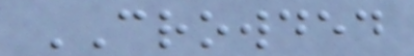CROWDED
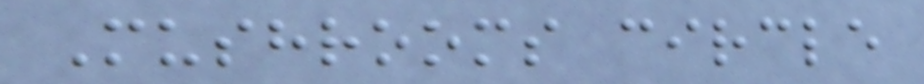Mushrooms circle
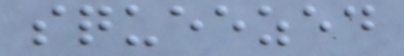squeezed
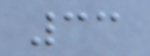33
